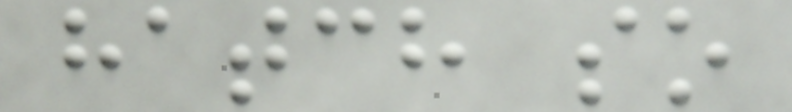hatch so
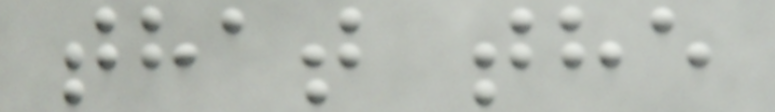that the
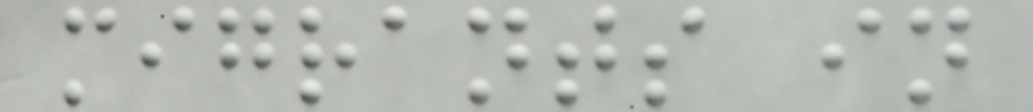migrants in
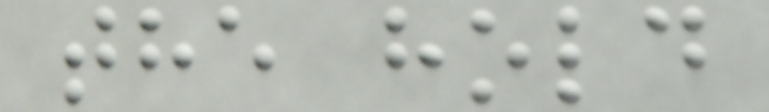the hold
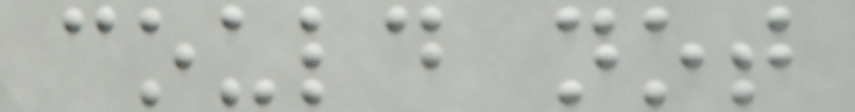could not
